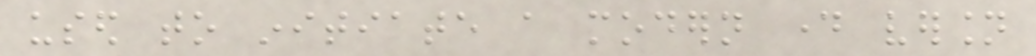used to initiate a modern day version
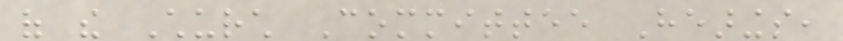of the Church Committee Hearings,
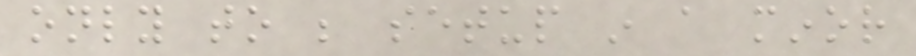only to be setup in a minor
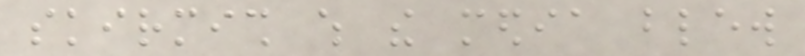skirmish which the media blew
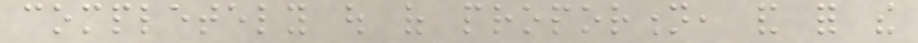completely out of proportion, and for the
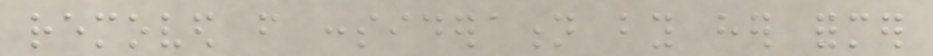removed from consideration by her former
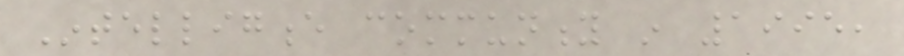Intelligence community in 1995,
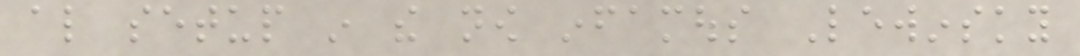also setup in the now infamous Lewinsky
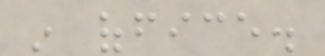in office.
